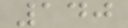140
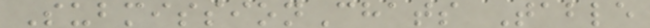SubmissionChats Table
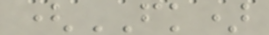(FK)
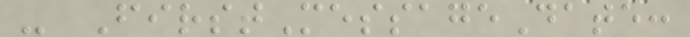- FirstMessageDate:
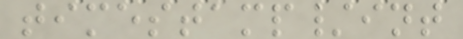timestamp/int
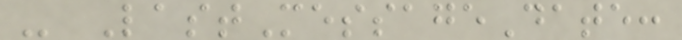- LastMessageDate:
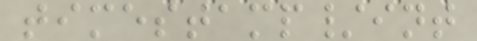timestamp/int
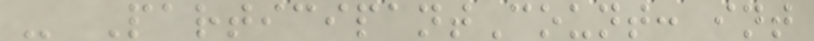- ParticipantCount: int
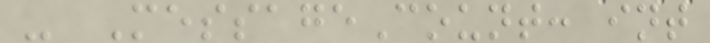- MessageCount: int
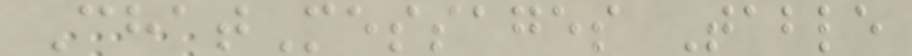ChatMessages Table
